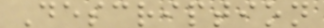Description
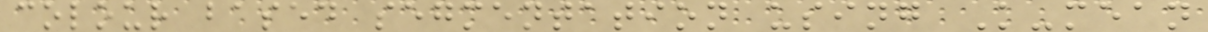colour based segmentation using K-mean
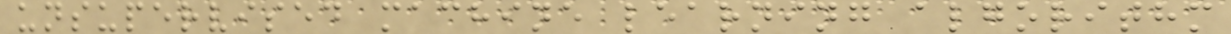unsupervised machine learning algorithm
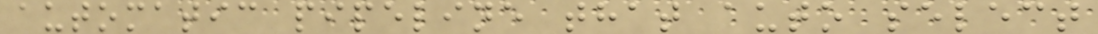automatic pipeline that auto select
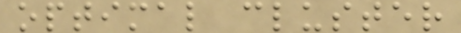optimal cluster
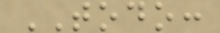TODO:
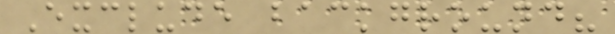Exclude background?
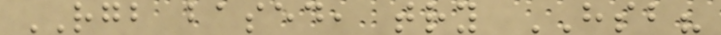RGB based, try HSB?
